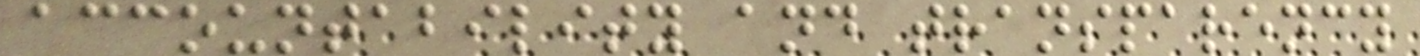accountability and transparency
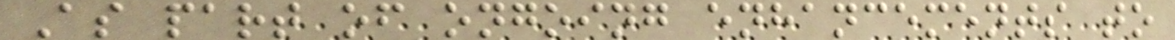As part of ongoing enhancements to
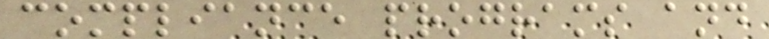compliance programs and
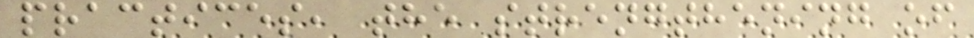practices, the strengthening of
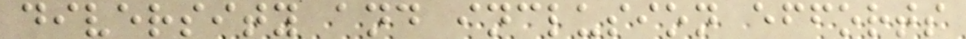diversity and inclusion efforts
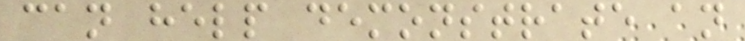can help demonstrate an
